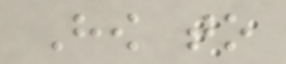How to
